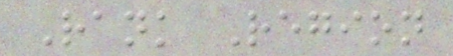Rank Region
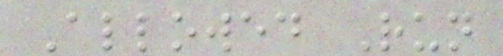Allowed Run
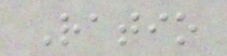Ratio
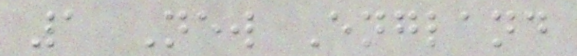1 New England
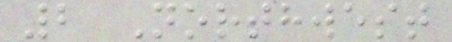2 Northwest
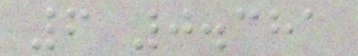6 0.381
